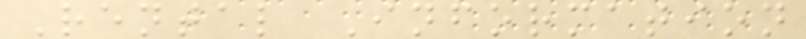Rental Information
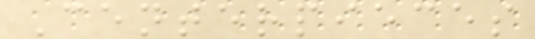Centerpieces
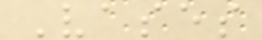Vases
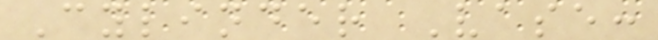Cylinder Vase:
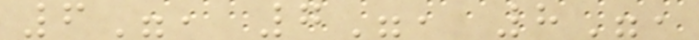6", 7", 8",
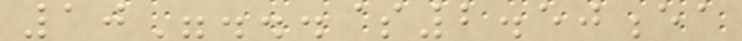10"...$2.50ea
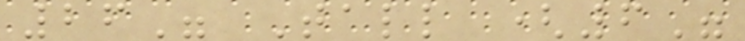26" Tall (6"
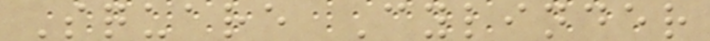Square Cylinder
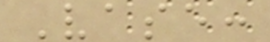Vase:
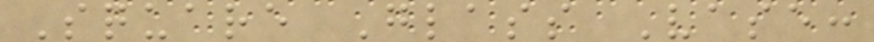Square Glass Vase:
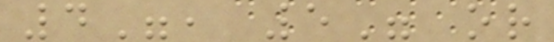4", 5" or
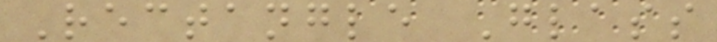Rectangle Glass
